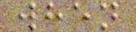when
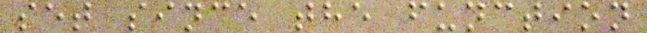set since the function
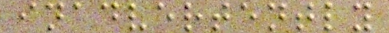inadvertently
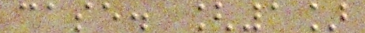case. [1]
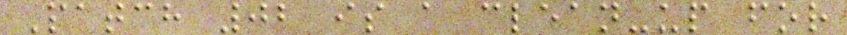Patch 02 is a clean-up for
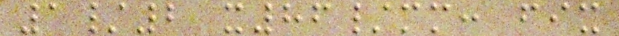1/2 x86/mm: fix
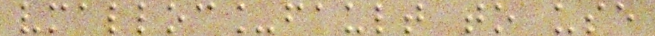vmalloc_fault to use
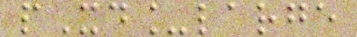pXd_large
